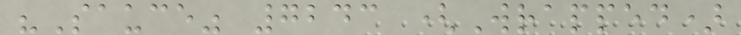"Sauce" 7243 (Wrapped)
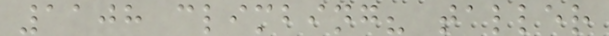1108 climbing? taller
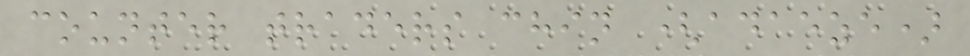counter traders chin (adaeze)
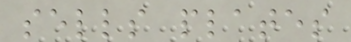sells plates
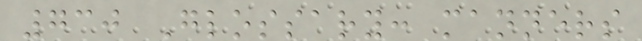730 Glossary: manners
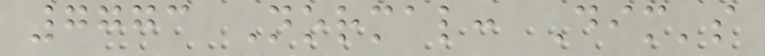7773 Normal: Dim's
